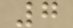7
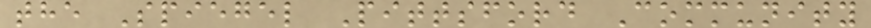the Spiegel Pittsford Community
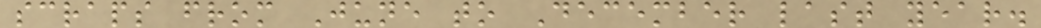scraps from June to December last year.
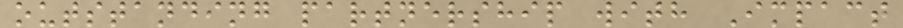outstanding partnership with Impact
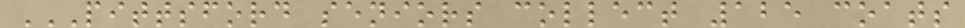PITTSFORD SENIORS COLLECT 125 COATS
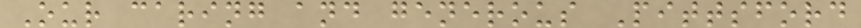Our caring and generous Pittsford
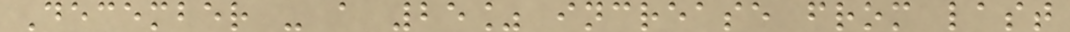December - a 25% increase from last
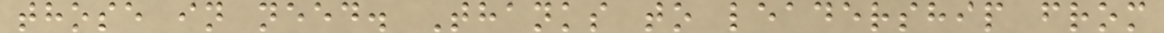those in need. Thanks to leadership from
